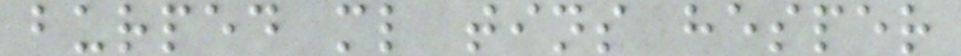burped ml tins hesper
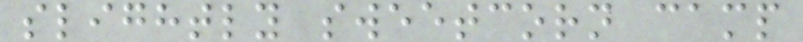slightly sweetcorn camp
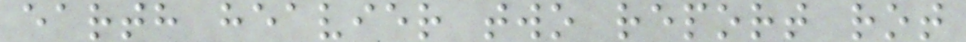earth heavier two report rot
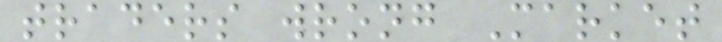traders wrong Market
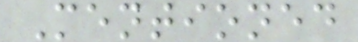Mentioned
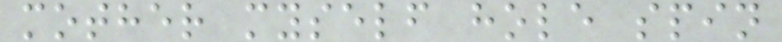mother myself hole spin
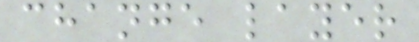change layer
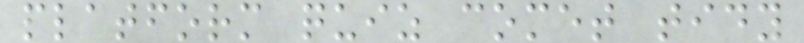platform quiz comet tidy
